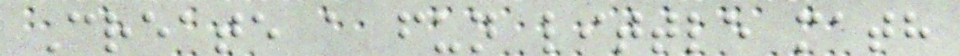Create a fun little math
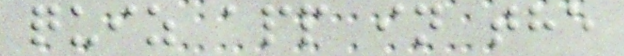quiz app in the
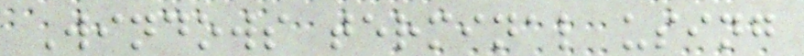Windows terminal using
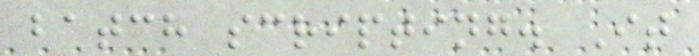batch scripting. It
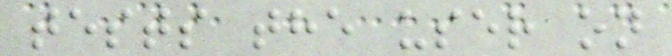tests the user on
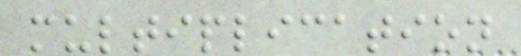multiplication
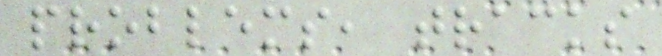problems, tracks
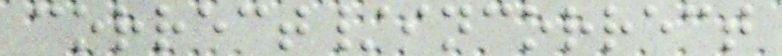correct/incorrect
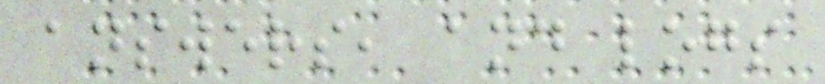answers, and logs
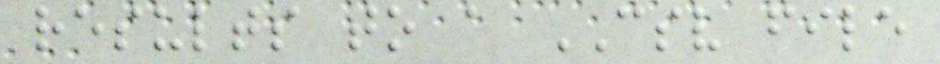results to a CSV file
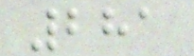281
